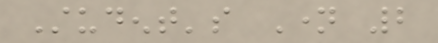Student's Name 2
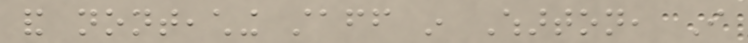and nonteaching staff in Wharton, I
